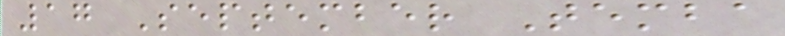17 September Temba
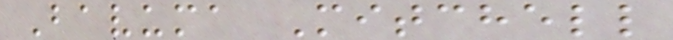Bavuma Mitchell
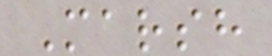Marsh
